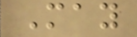May
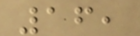16,
